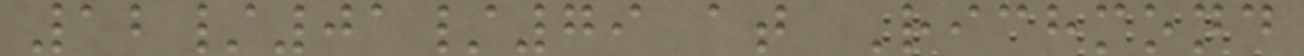12/01/79 at Richmond
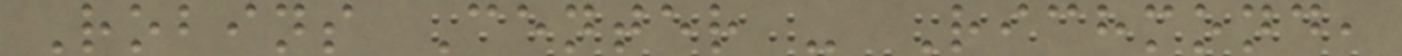Robins Center - Richmond,
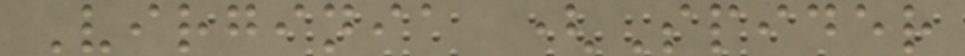Virginia (Spider
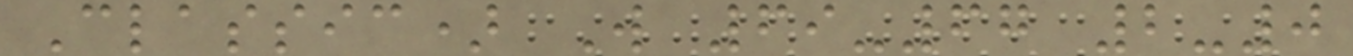Classic) W 69-67 2-0
